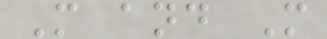M and M
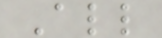All
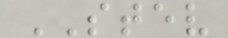STEV
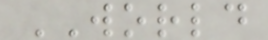WORLD
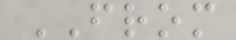FROM
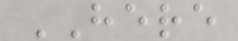HERE
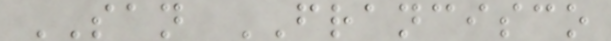SAN FRANCISCO
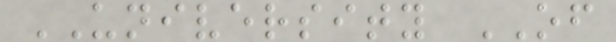UNIVERSITY OF
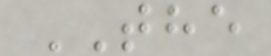THE
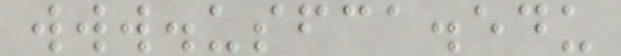www.usfca.edu
